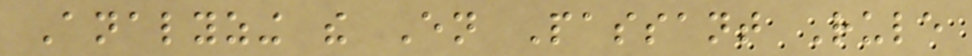Analyzing the En Passant Rule
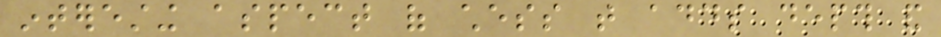interesting aspect of chess that adds depth and
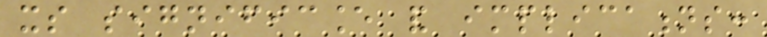its significance and implications:
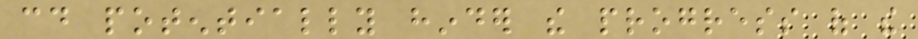could potentially hinder the progress of the
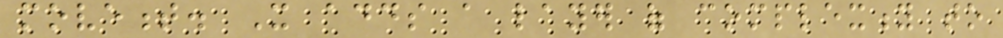movement. It adds a layer of complexity to
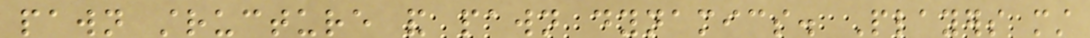pawn structure and pawn dynamics. Players must
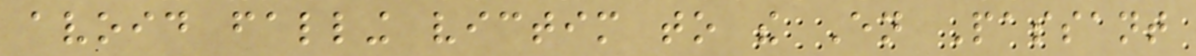avoid falling victim to the En Passant
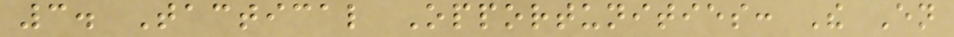3. Tactical Opportunities: The En
